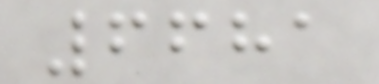6681
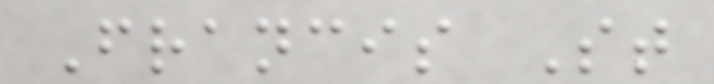Francis St
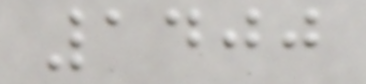1400
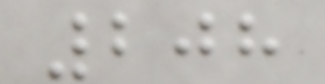208
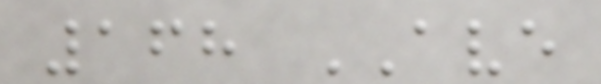168 AVE
